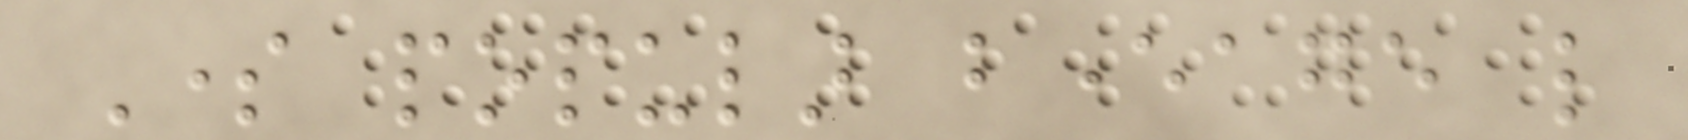Some popular beverage like
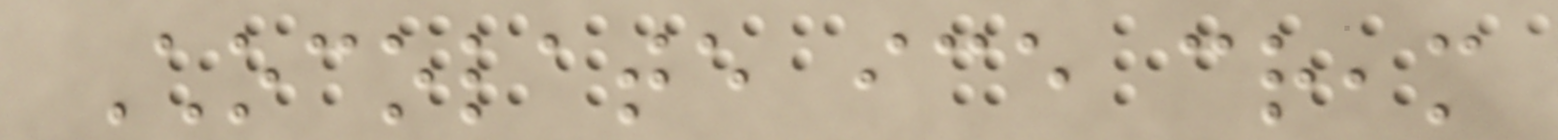Chocolate ice cream
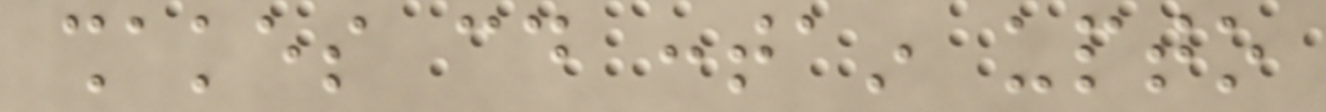shakes could contain upto
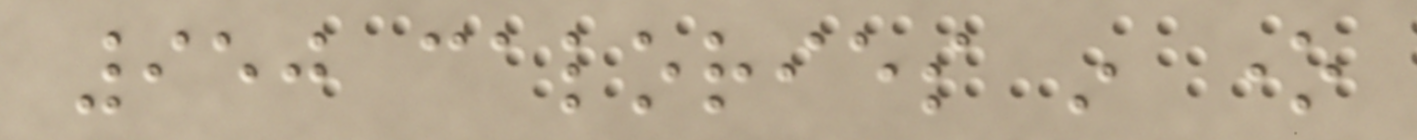950 calories in one
